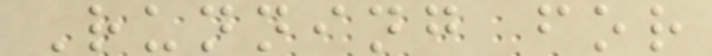Running for
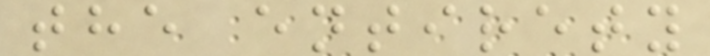the entirety
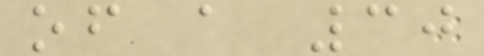of a 30
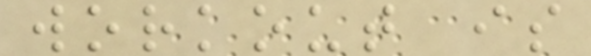workout is
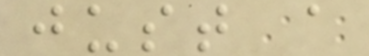just a
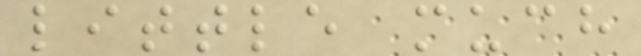little much
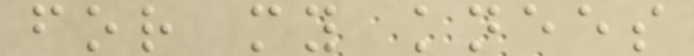for my knees
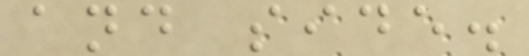and side.
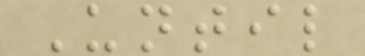Until
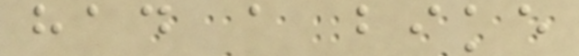had a bike
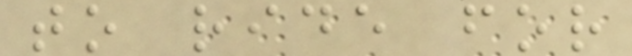to ride for
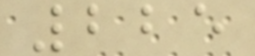225
